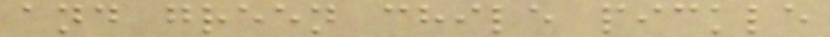and green chile pickle
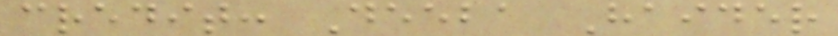credit: Deeba Haider
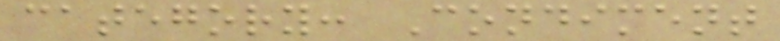category: Condiment
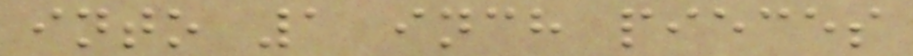into 1 inch pieces
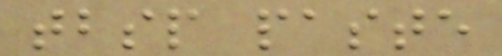tbsp paste
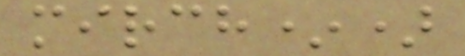mirch*)
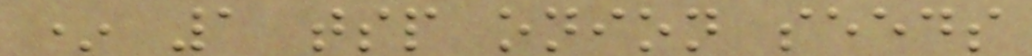* 1 tsp onion seeds
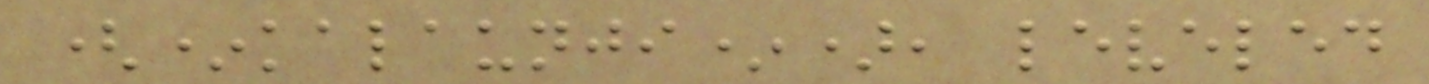(*kalaunji*), leveled
